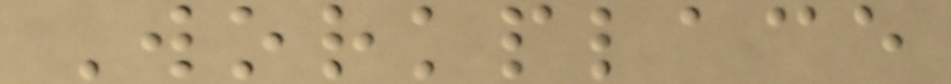Workplace
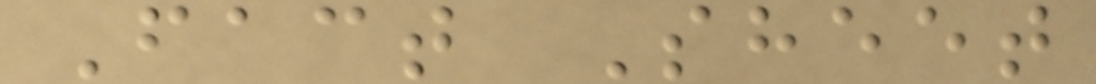Fact Sheet
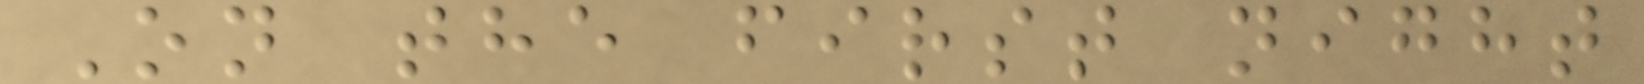On the first night
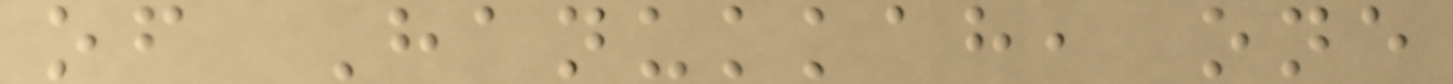of Hanukkah, one
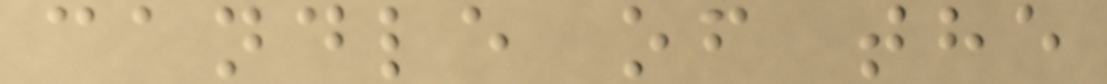candle of the
